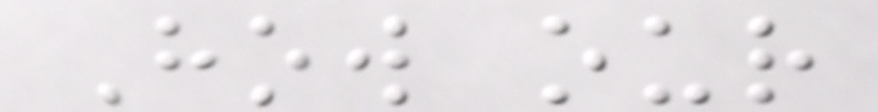How our
